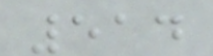514
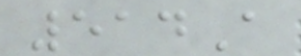514A
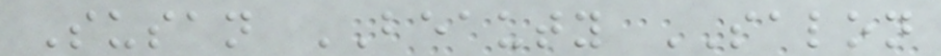Susan BEAUTY SALON
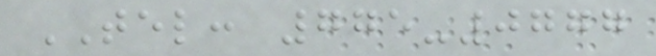TEL: 775-0777
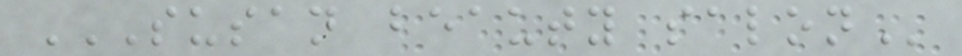SUSAN BEAUTY SALON
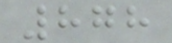878
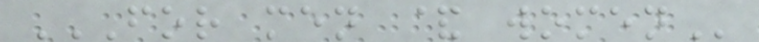FOR MEN & WOMEN
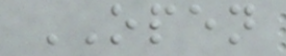OPEN
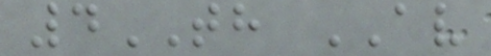4TH AV
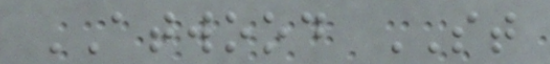ATWOOD ST
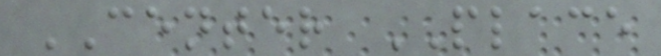CENTER PLACE
